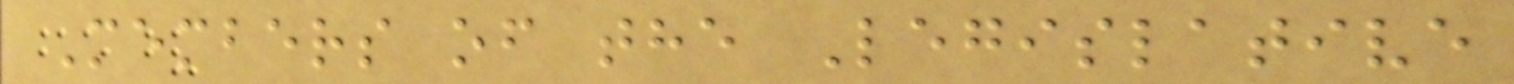Members of the Legislative
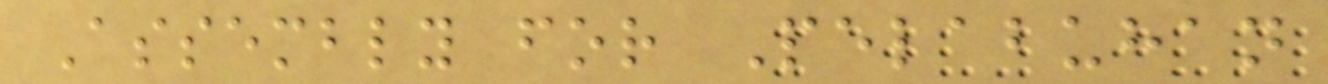Assembly for Pelabuhan
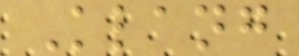Klang
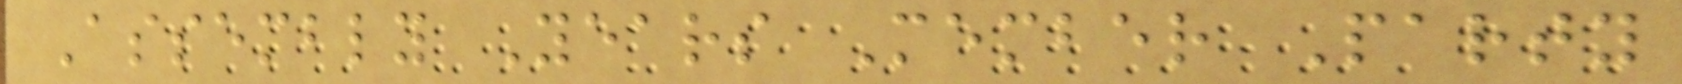Assembly Years Member Party
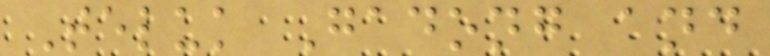Teluk Gadong and
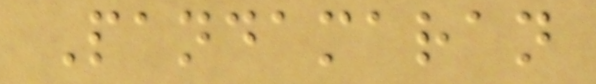Pandamaran
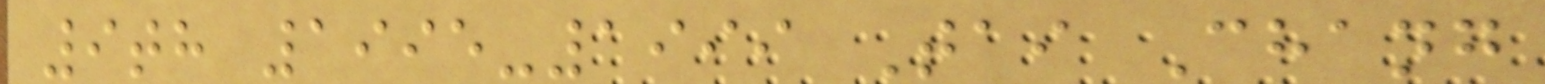9th 1995-1999 Tai Chang
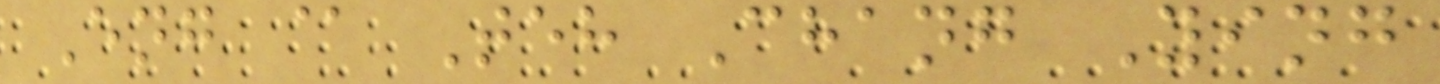Eng @ Teh Chang Ying
